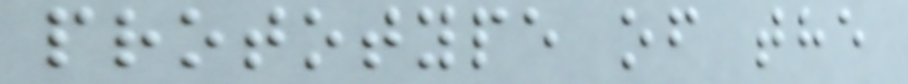prototype of the
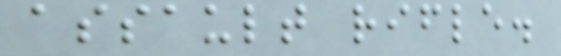assault rifle.
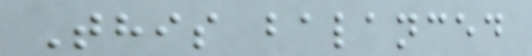This balanced
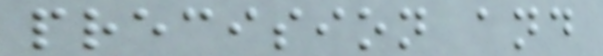precision and
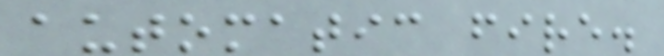automatic fire.
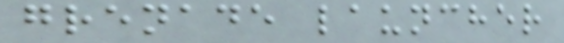grenade launcher
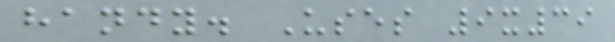handy. Uses 9x39
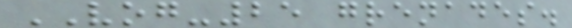VOG-25 grenades.
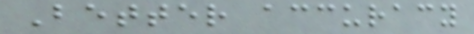Better accuracy
